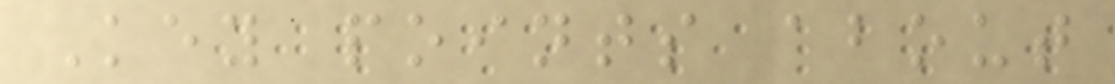Key points about
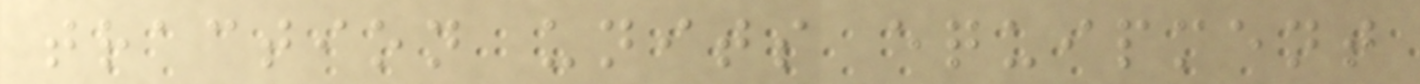traction units equipment
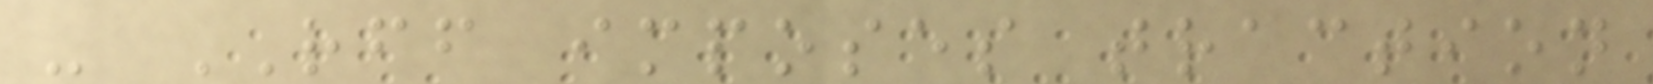- RFF imposes traction
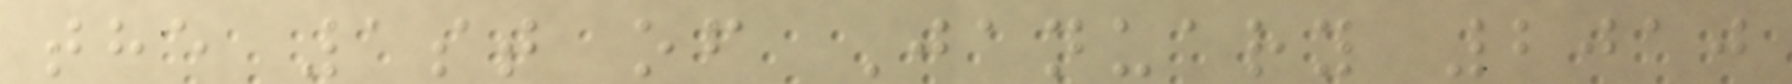the 1st of January 2010
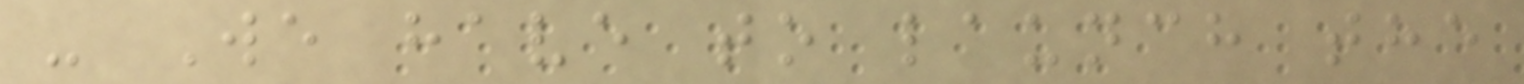- We have to launch the
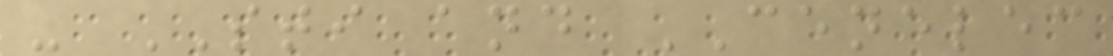- STI and CENELEC
